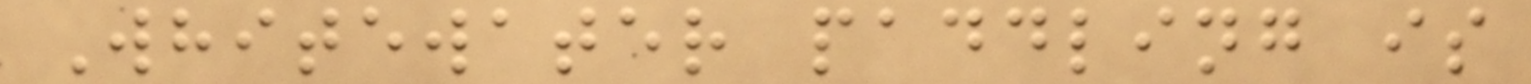Whitewater paddling is
